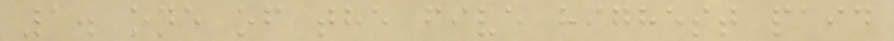1. one of the five highest paid
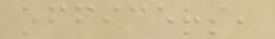officers,
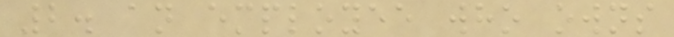2. an employee who owns
